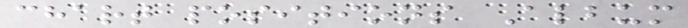chart positions Album
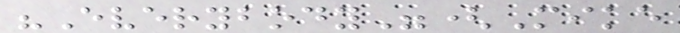"Everybody"(Mike
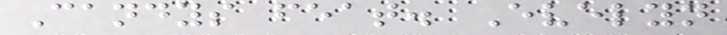Candys feat. Evelyn
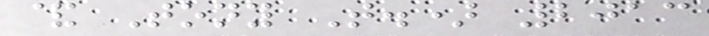& Tony T.) 2013
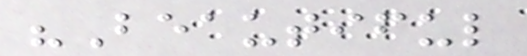"Beautiful
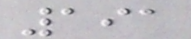191
